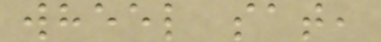wheel sat,
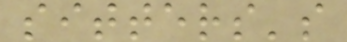sitters's
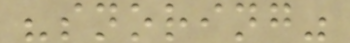"snoring"
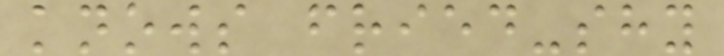knows fried-shy
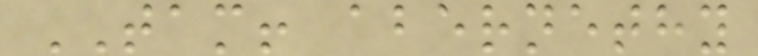TAM! abernethy
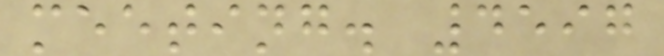meeting. 4597
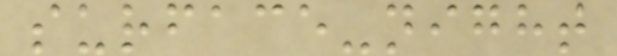surface-night
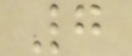7
